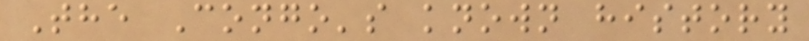The Congo's known history
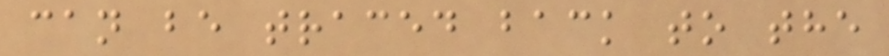can be traced back to the
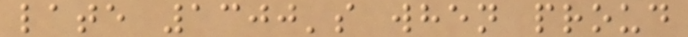late 1300's when proud
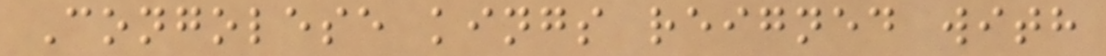Congolese kings reigned with
